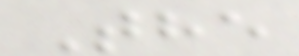The
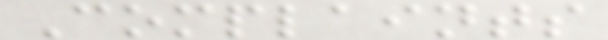Complaints
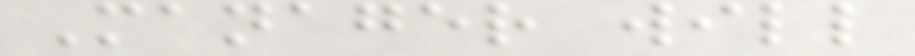Manager will
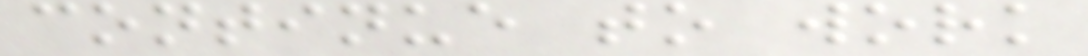continue to work
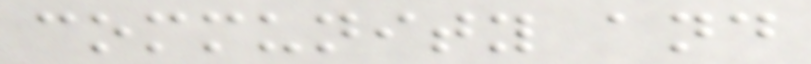community and
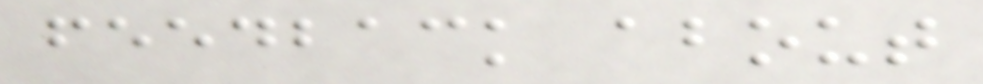feedback about
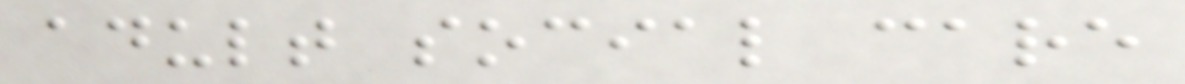adult social care
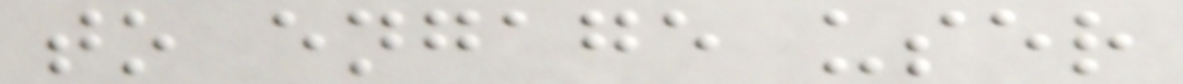to engage user
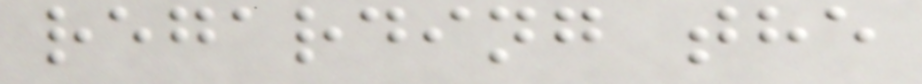regarding the
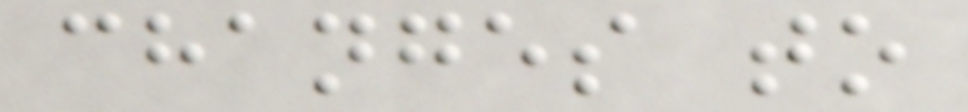changes to
